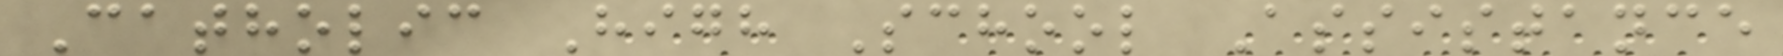Catholic High School Assistance
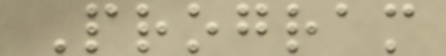Program
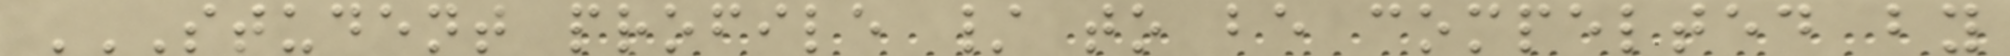STUDENT PROFILE / TO BE COMPELTED BY
